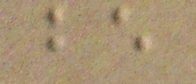be
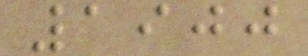1900
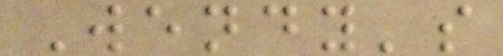Wendy's
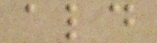ald
